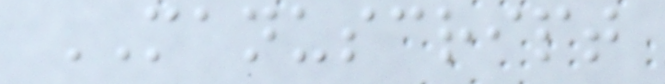MANUSCRIPT
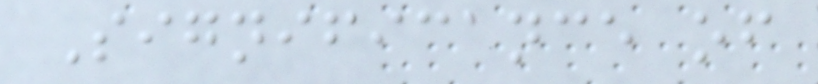Significance of
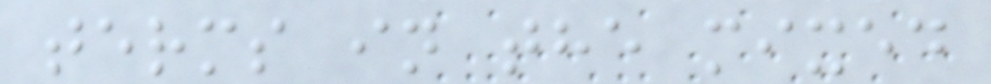terms in the mixed
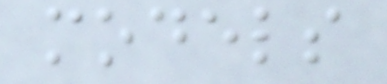models
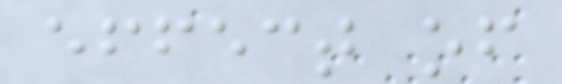effect of
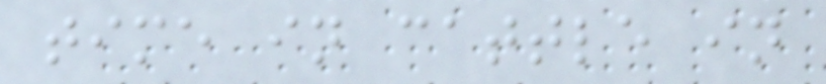time in cattle in
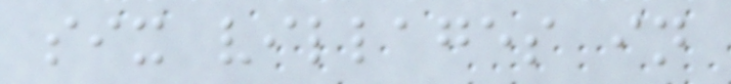six villages in
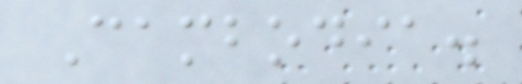Cambodia.
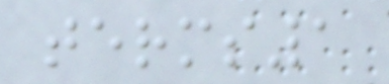terms1
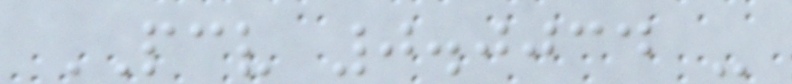PCV 0.0034 -
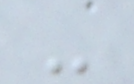-
